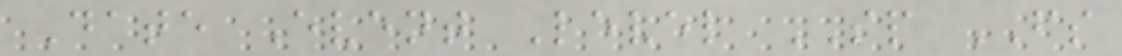Date Event Level SP FS
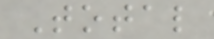Total
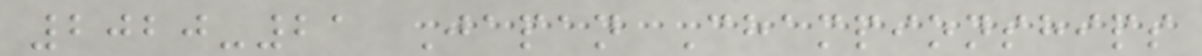2020-21 Japan Championships
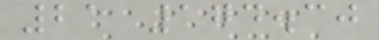21 174.30
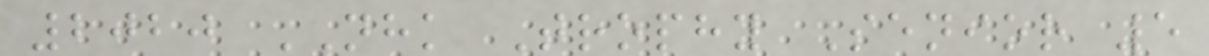2020 NHK Trophy Senior 5
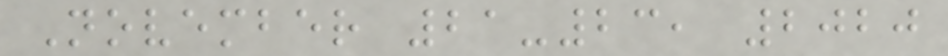November 21-23, 2020
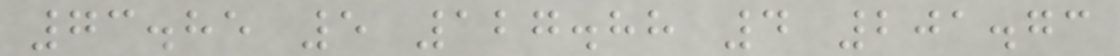73.85 5 127.88 4 201.73
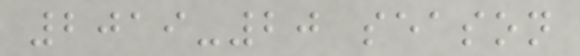2019-20 season
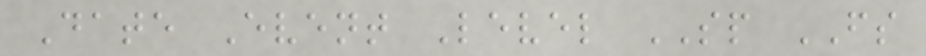Date Event Level SP FS
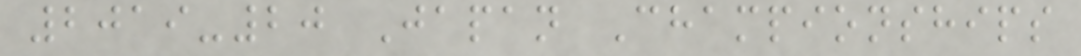2019-20 Japan Championships
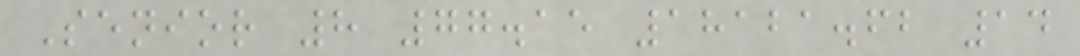Senior 8 77.15 18121.62 14
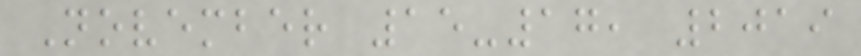November 15-17, 2019
